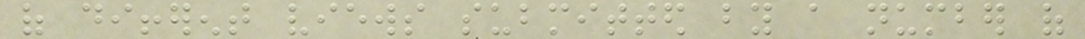of different views submitted by a number of
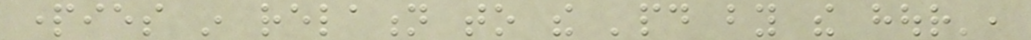parties in relation to the 'paid by the hour',
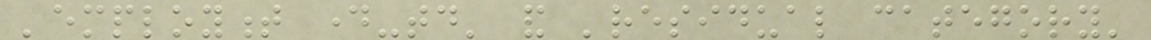'employment day-today' and 'residual category'
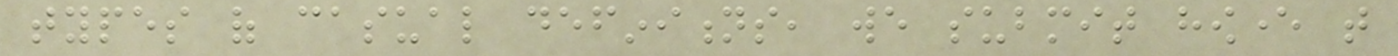types of casual definitions, we submit however that
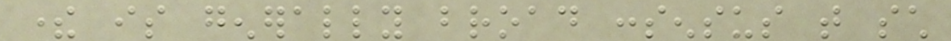there is generally broad consensus that such
